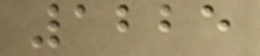1225
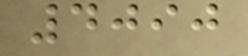4090
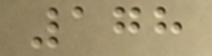178
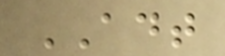ADT
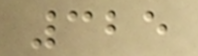325
